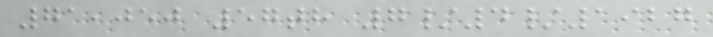71,050 57th 7/4/1927
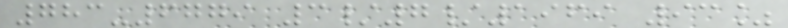783-6779 3/7/1969 93%
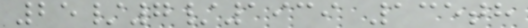25/7/1939 135th
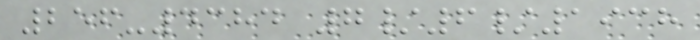256-4384 7/6/1938
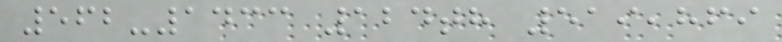562-1433 124th 519,869
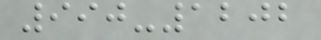990-1202
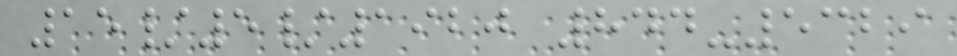15/5/1920 844-5329
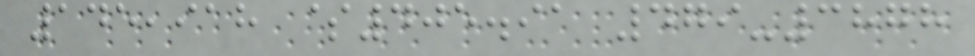145,918 $405.91 479-3878
